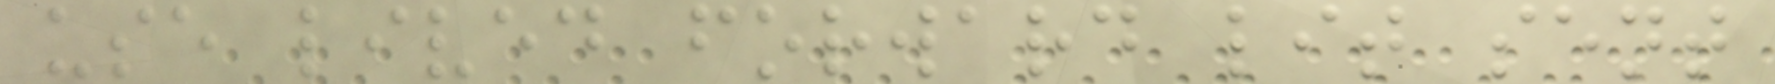use lived forward lit sent
